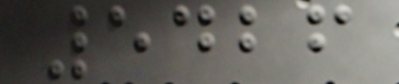5426
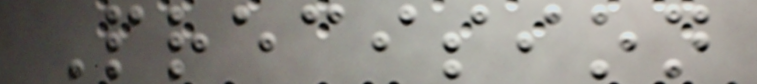Precision
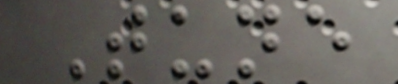Tune
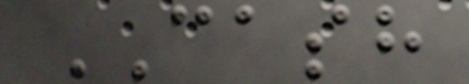CASH
